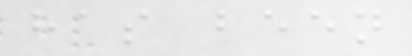has been
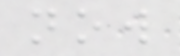now
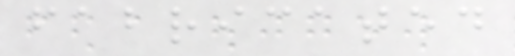fabricated
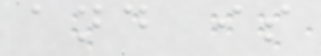and is
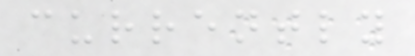currently
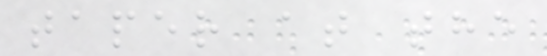taper at the
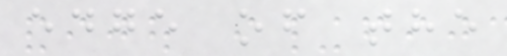edge of the
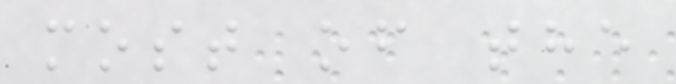most of the
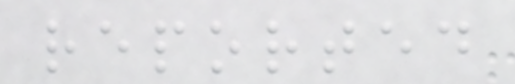reported
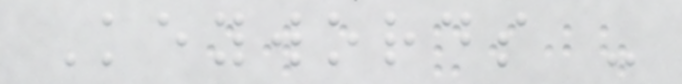Keywords -
